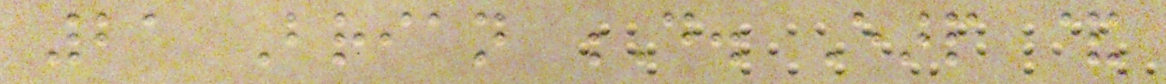21 Brian D. Earp &
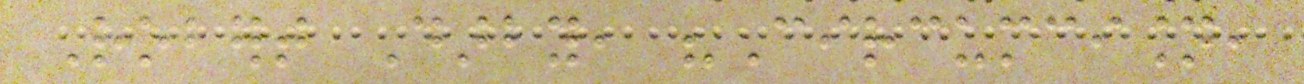Robert Darby, "Circumcision,
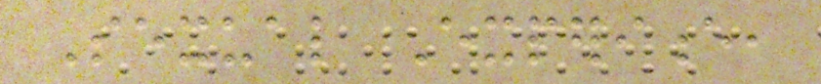Sexual Experience,
